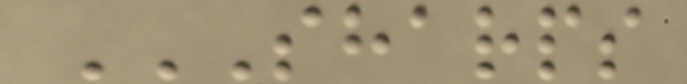SHARPS
